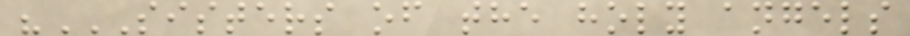"SISTERS OF THE HOLY ANGELS
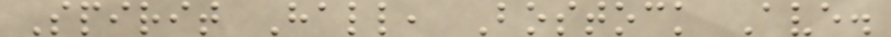Spirit Hall, Bostock Ave.
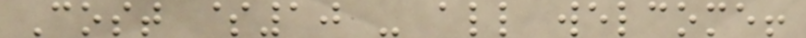Cost $10 - all welcome!
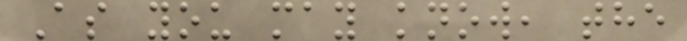As you may know, the
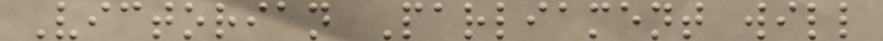Victorian Parliament will
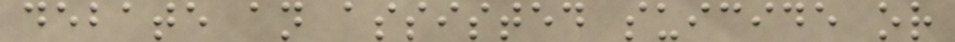debate an assisted suicide or
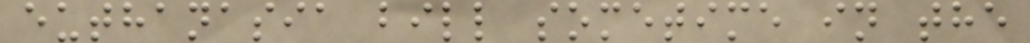euthanasia bill sometime in the
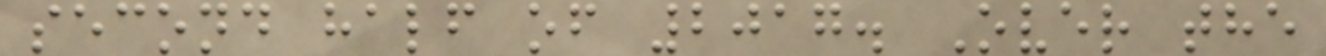second half of 2017. Over the
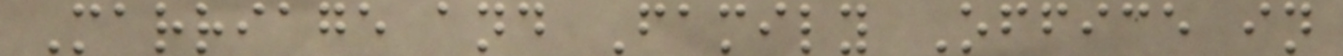Marriage and Family Office in
